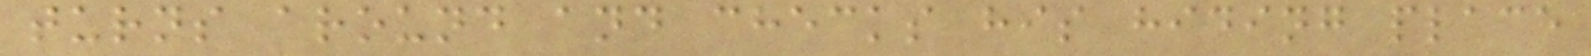turns around and checks his hiding place
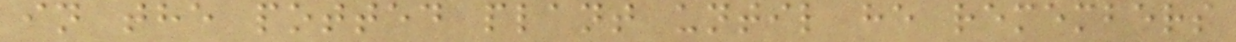in the potted plant until he remembers
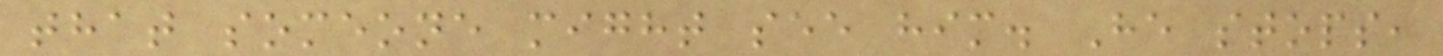that someone might see him. He stops,
